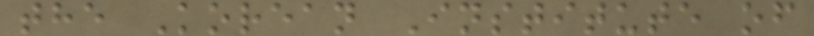the Korean Institute of
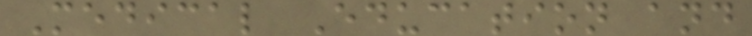Medical Education and
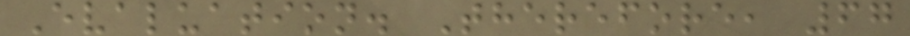Evaluation. Therefore, 67
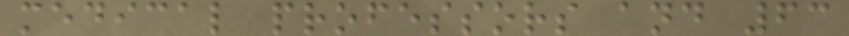medical professors and 63
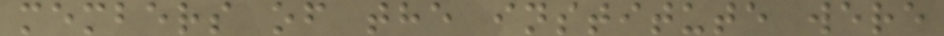members of the institute were
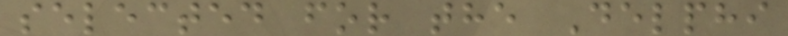selected for the Delphi
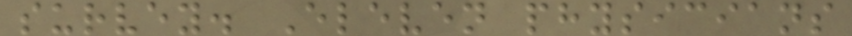survey. Eleven physicians
